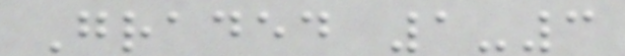Graded 1-3
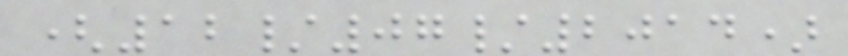(12/07/2014)
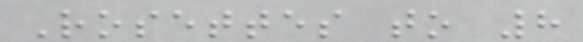Rosettes to 8
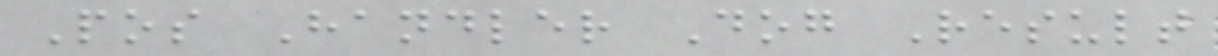Pos Handler Dog Result
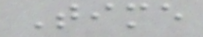Time
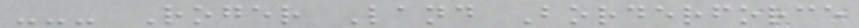--- Roger Land Borderforce
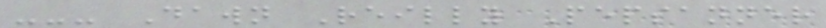--- Dawn Reilly Pepsanner
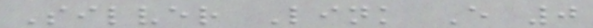Silver Link E 0
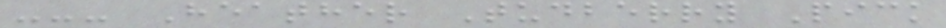--- Heather Tudberry Pick
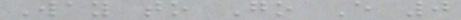Way to Go E 0
